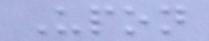Upon
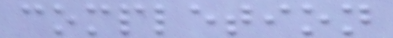completion
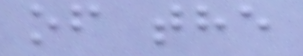of the
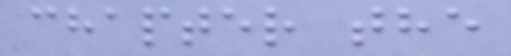chapter the
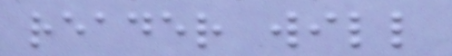reader will
